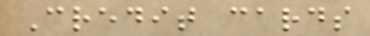Credit cards
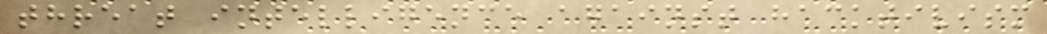threat intelligence against hacktivism
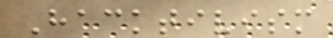Hacktivism
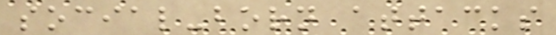social-born attacks
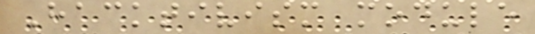Hacktivism module
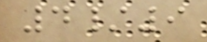4/9
